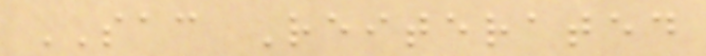SAC Reiterated
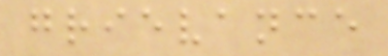grievance
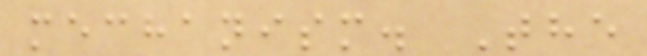mechanism. The
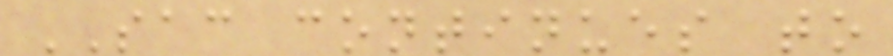SAC continues to
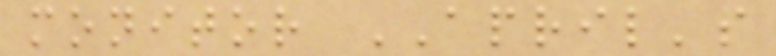monitor APRIL's
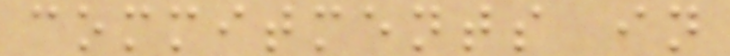commitments in
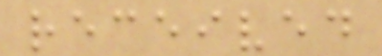received
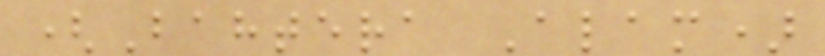(Bahtera Alam)
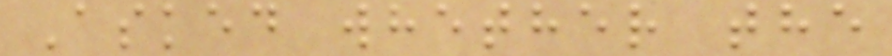Asked whether the
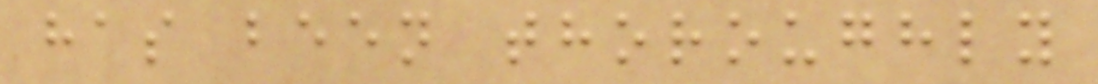has been thoroughly
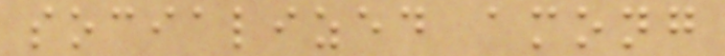socialized among
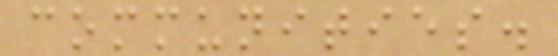communities.
